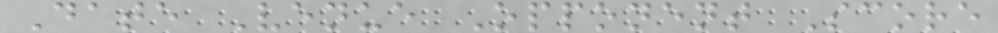Date Venue Opponent Score
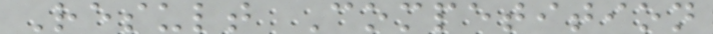Result Competition
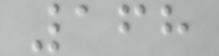168
